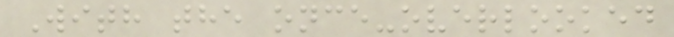With the once-overlooked
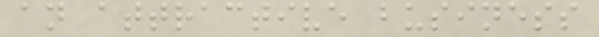an attractive business
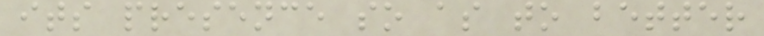its presence so as to better
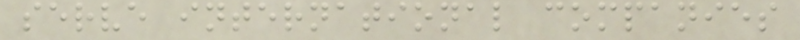serve international companies
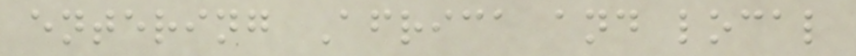entering Africa and local
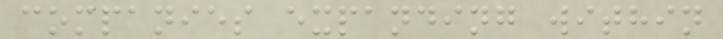companies expanding within
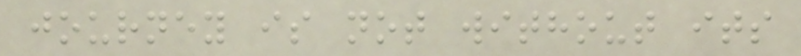journey is not without its
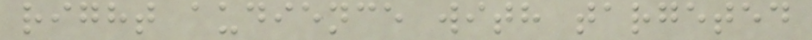right audience with targeted
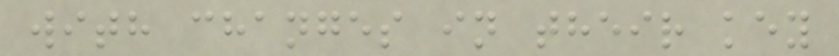with changes in their key
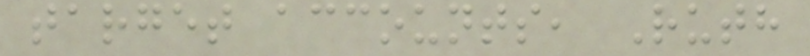target accounts, Ruth
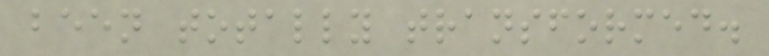been totally transformed.
